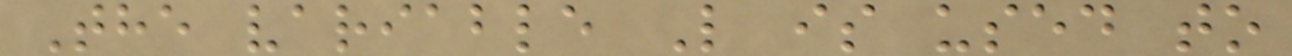The variable L is used to
